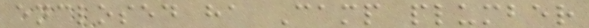enclosed ha Camp plumber
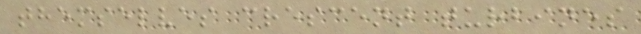themselves crescent turbines
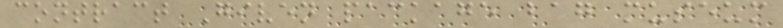contract Given package bag museum
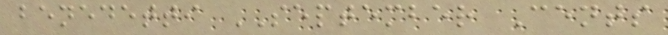benedetti SEPTEMBER Cents
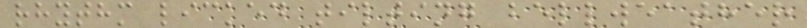rhythm licked tilting bellweather
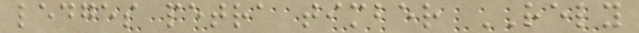ledges petra timber RELY
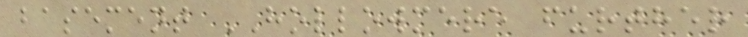basement HOLLOWMERE further
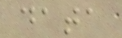data
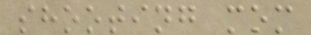shooting mom
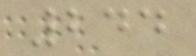244
